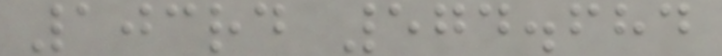103rd 574.684
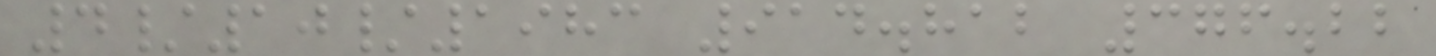4/10/1983 914.812 376.22
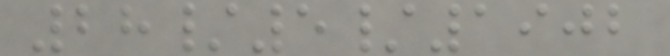28/5/1902
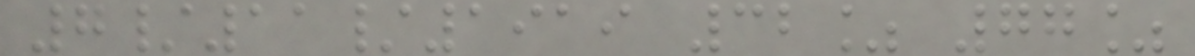7/11/1919 32% 77%
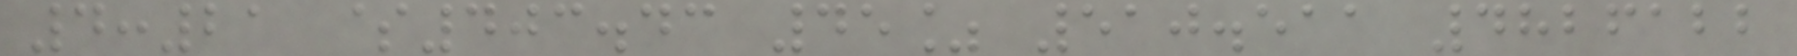4:21 $403.43 45% 510.511 4826122
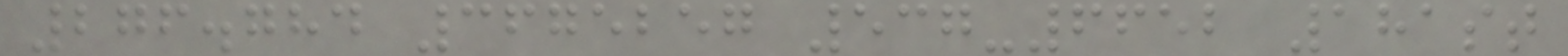276.784 3675257 537-6652 181st
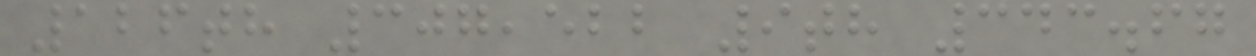126th 307,522 9th 343.67
